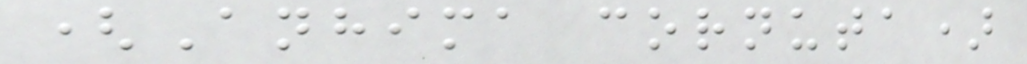(Anhima cornuta)
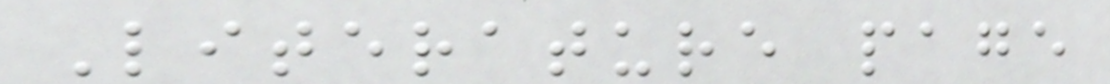Literature page
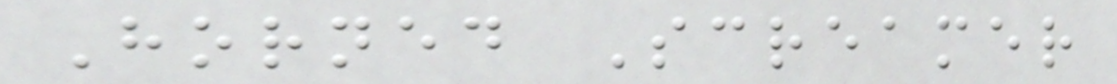Horned Screamer
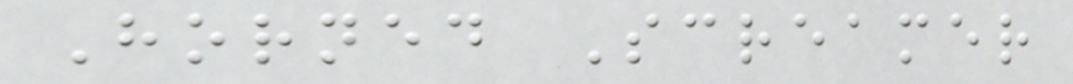Horned Screamer
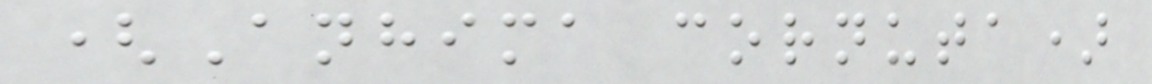(Anhima cornuta)
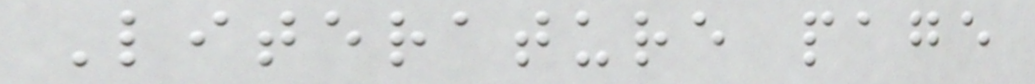Literature page
